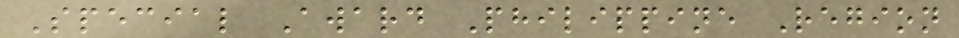Special Award Philippine Region
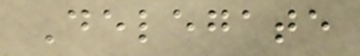Delegate
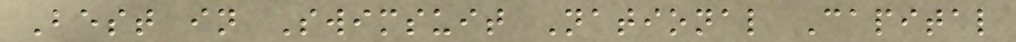Best in Swimsuit National Capital
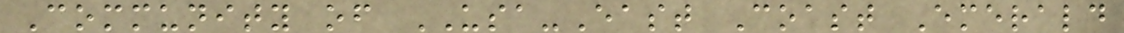Community of USA-East Coast Emerald
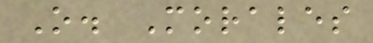O. Morales
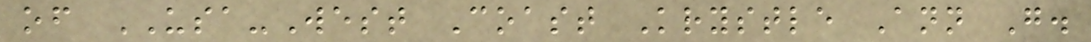of USA-West Coast Krystle Ann G.
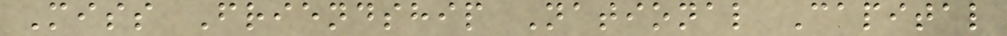Miss Friendship National Capital
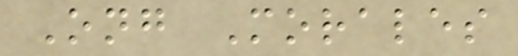Ong Morales
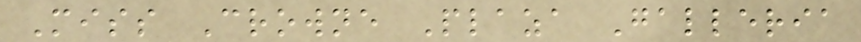Miss Crowne Plaza Galleria
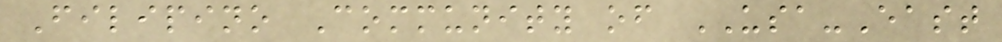Filipino Community of USA-East
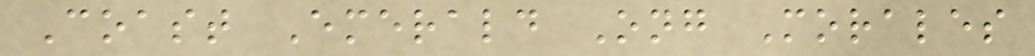Coast Emerald Ong Morales
